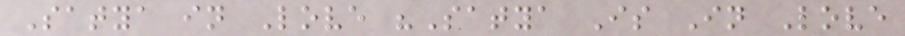Satya in Love "Satya Is In Love
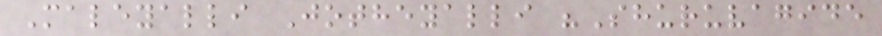Maleyalli Jotheyalli "Shuruvagide
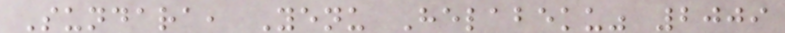Sundara, Yenu Helabeku" 2009
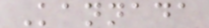Kannada
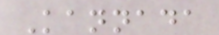Kannada
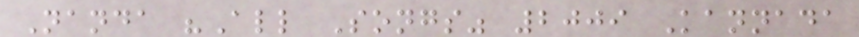Nanda "All Songs" 2009 Kannada
